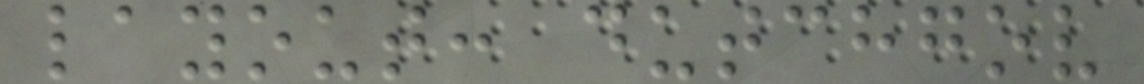layout: dutchgov
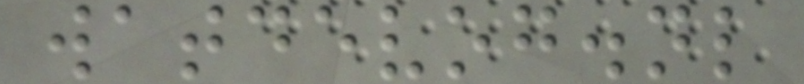watdevog.nl
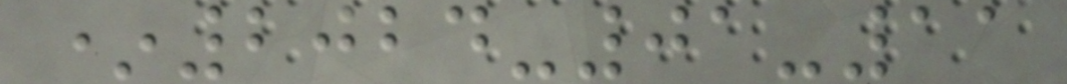*2024-01-11
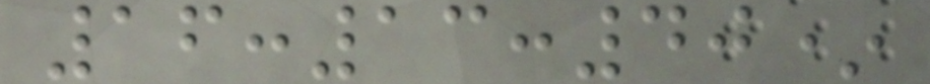16:13:40*
